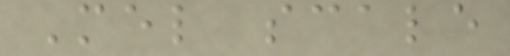Mel scale
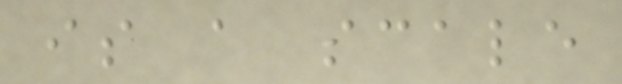is a scale
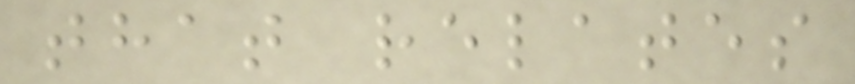that relates
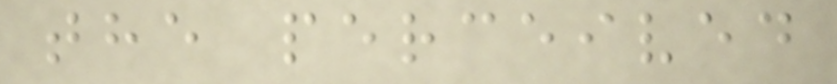the perceived
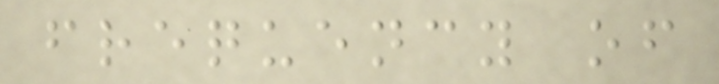frequency of
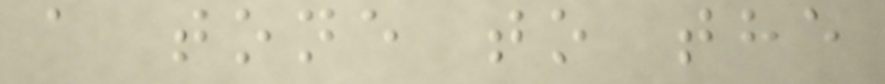a tone to the
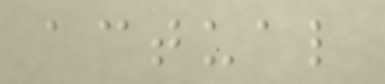actual
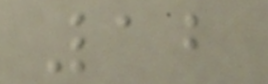12
